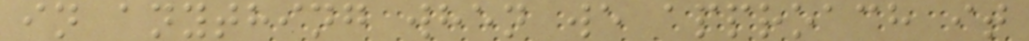in anything when we approach it
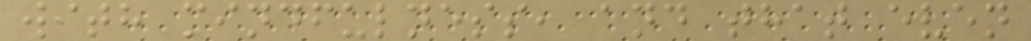with mindfulness, and that even
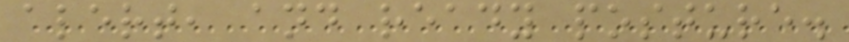alert, and ready posture.
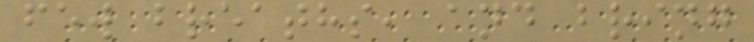few breaths, and bring
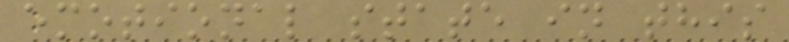emotional state in this
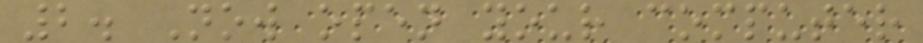2. Now open your computer
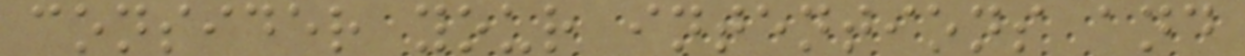consider your intentions and
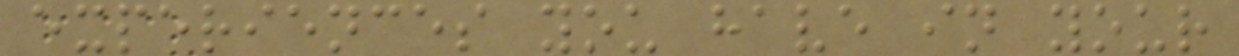experiences you have in your
